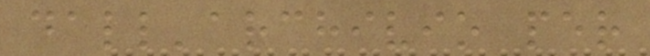dall'archivio per
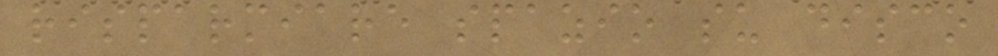risparmiare spazio su disco
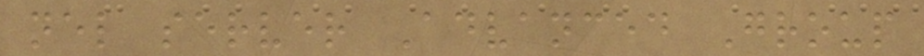nel server Advanced Group
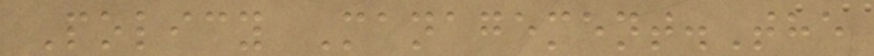Policy Management.The
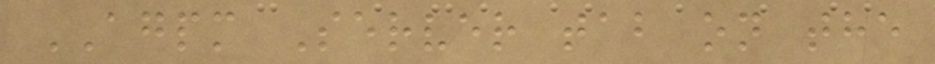AGPM Server tab on the
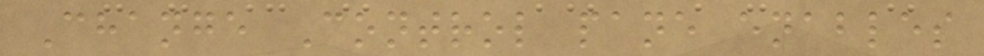Change Control pane enables
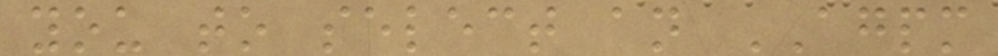you to select an AGPM
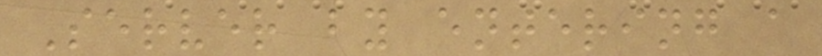Server by entering a
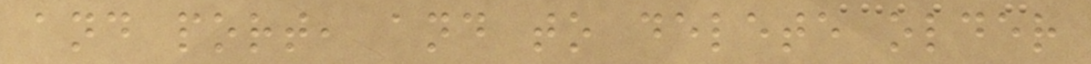and port, and to delete older
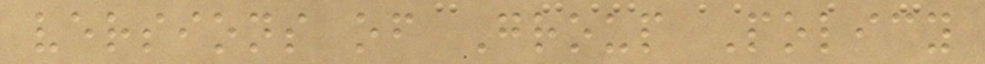versions of Group Policy
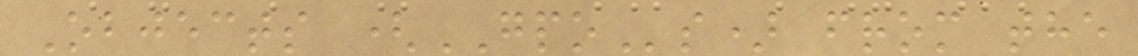Objects (GPOs) from the
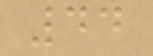44
